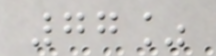77%
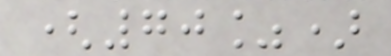(70%)
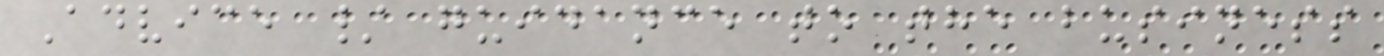Advice / guidance to the business
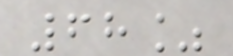68%
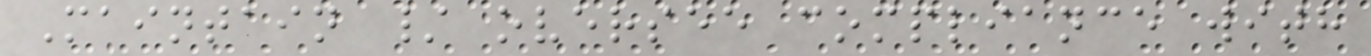Maintain / oversee compliance with
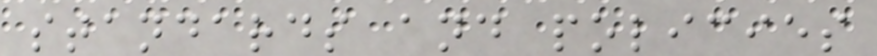standards and policies
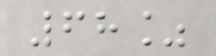68%
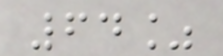64%
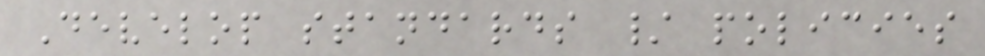Develop standards / policies
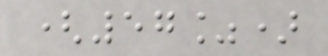(57%)
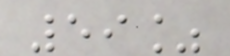59%
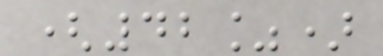(42%)
